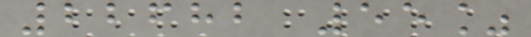22682 55%
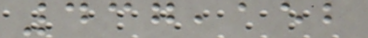437,152
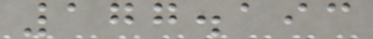177.193
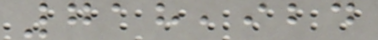718,924
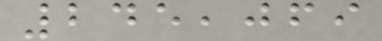245,069
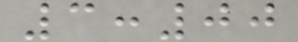3:00
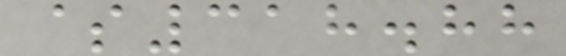$318.88
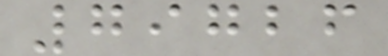79726
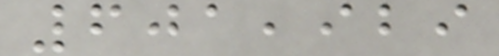601,929
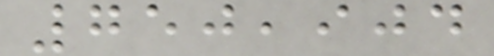750,904
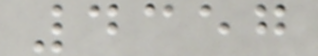4357
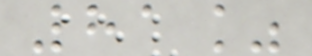81%
